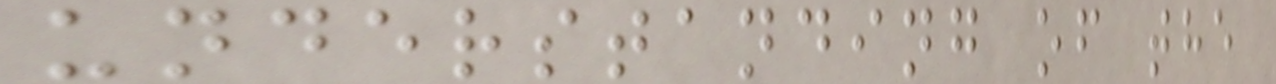understanding of the
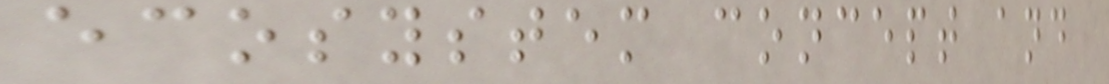ecosystem concept and
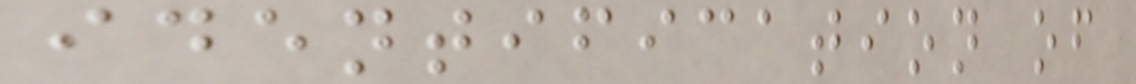identification of
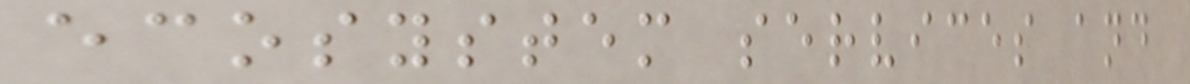ecosystem services and
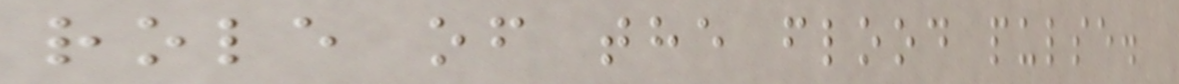role of the flood pulse.
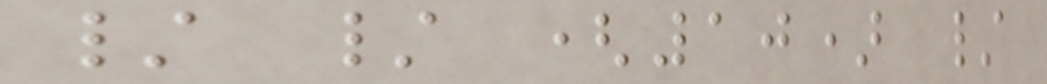/ / (10) /
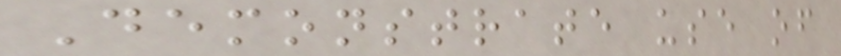Demonstrate use of
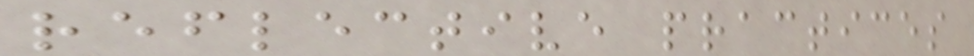reflective practices
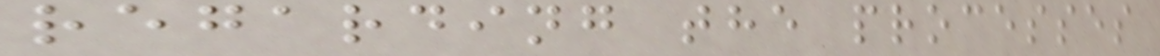regarding the processes
